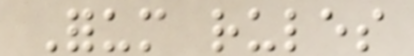Forum rules
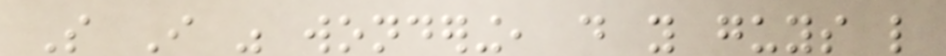So I was wondering, do you guys like
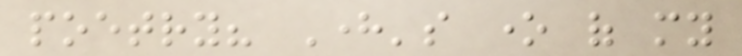poetry? Here's one of my
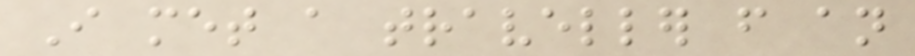I met a traveller from an
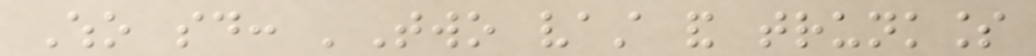Who said: 'Two vast and trunkless
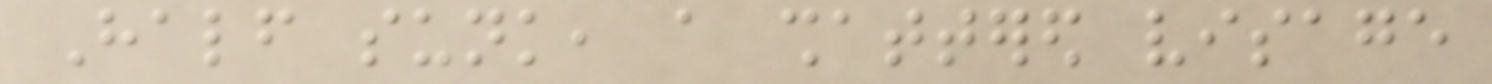Half sunk, a shattered visage
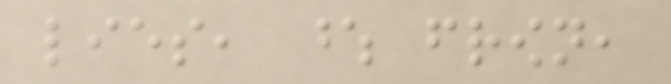lies, whose frown,
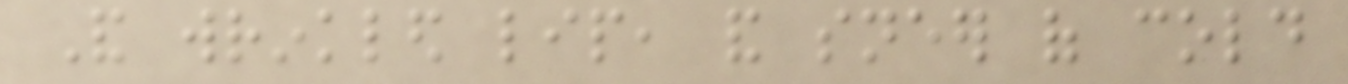And wrinkled lip, and sneer of cold
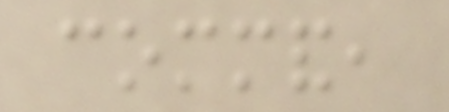command,
